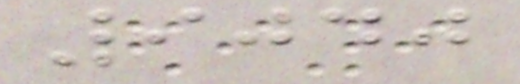9040
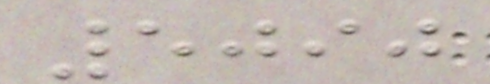5090
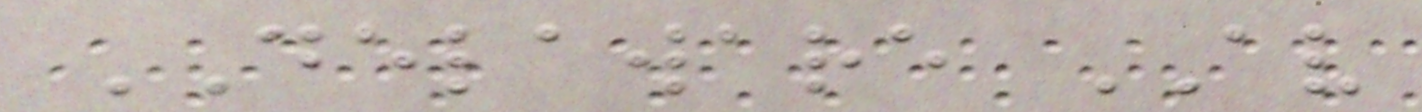DELAWARE AV
